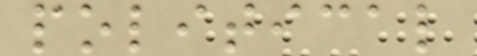political
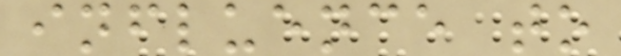influence to
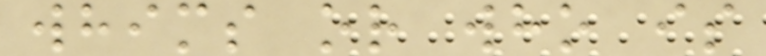whims or who is
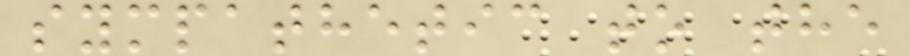sympathetic to the
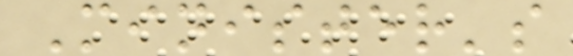Minister's
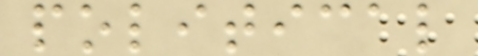political
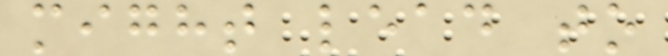might lead to
